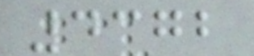4372
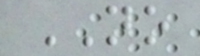NO
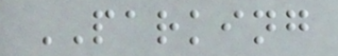PARKING
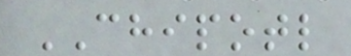CHIPOTL
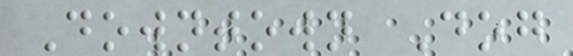Downtown Dog
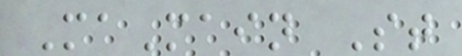MaMain St
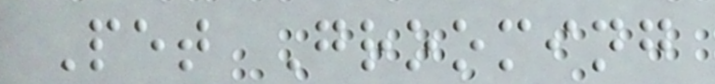Pet Grooming
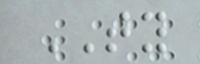TY
